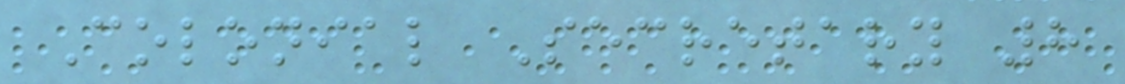Colonial Secretary 8
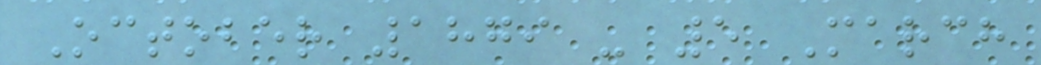October 1879 - 5 March
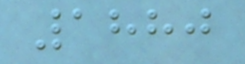1880
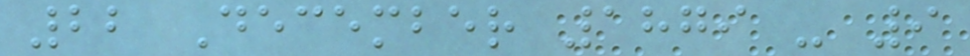22 December 1879 - 9
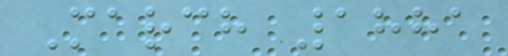March 1881
